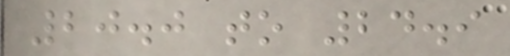20.0 to 24.9
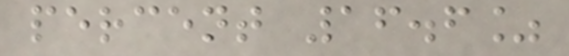percent 16.6%
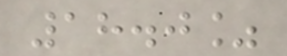18.0%
